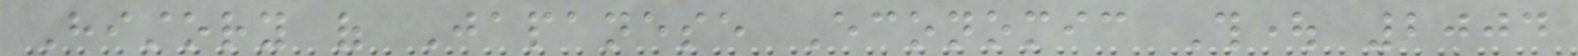History of Japanese Economic Thought 2004
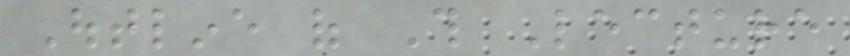Outline of This Lecture
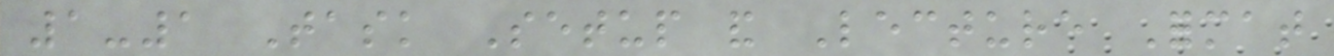1-1 Task Setup and Lecture Format
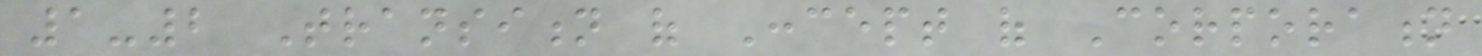1-2 Transition of Concept of Corporation
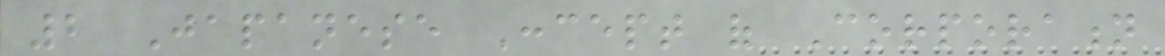2 Japanese Concept of Corporation
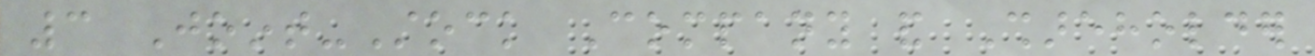3 Joint-Stock Company and Shareholder
